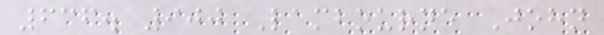636. 900 Lambourne John
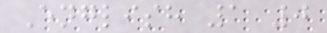English 1 0
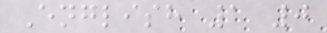English 1 0
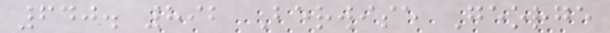640. 892 Berwise George
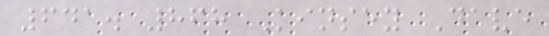641. 868 Kinsey Dave
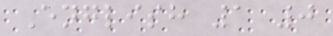English 1 0
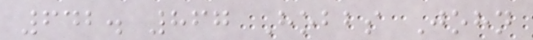642. 867 Hobbs John
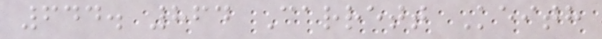644. 864 Carrett Keith
